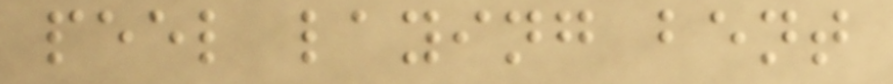peel laying bent
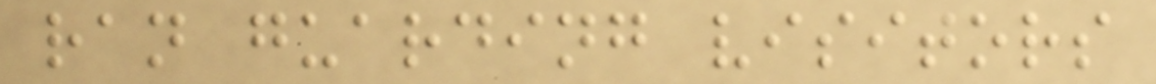ran guarding visitors
